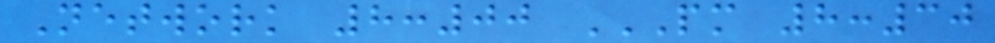Network 8:00 PM 8:30
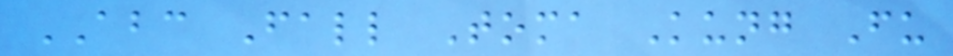ABC Fall Toma Kung Fu
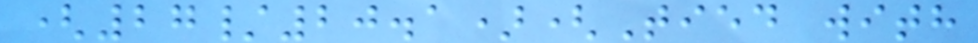(27/20.1)(Tied with
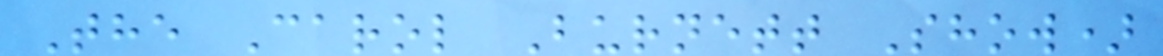The Carol Burnett Show)
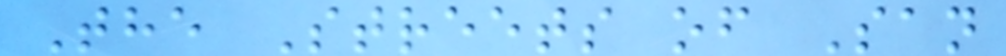The Streets of San
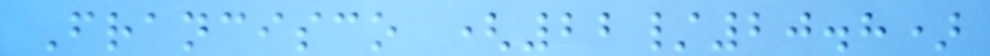Francisco (22/20.8)
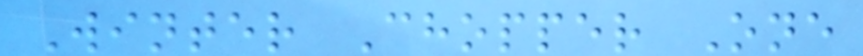Winter Chopper One
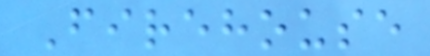Firehouse
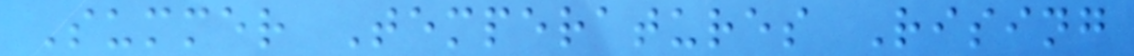Summer Temperatures Rising
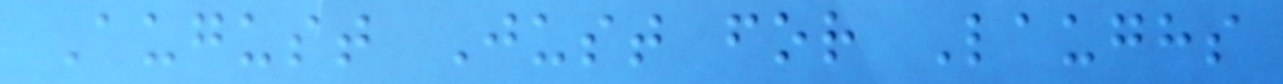August Just for Laughs
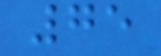75
